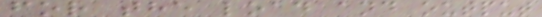for the load and output
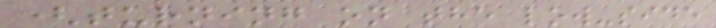(turning on the low-side
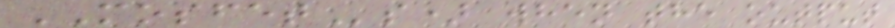MOSFETs) when the output
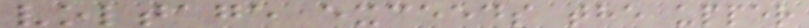voltage exceeds the upper
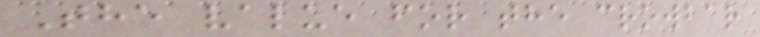The value for the crowbar
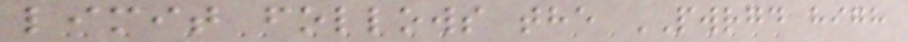limit follows the PWRGD high
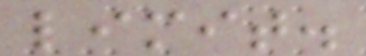limit.
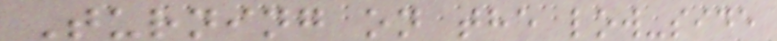Turning on the low-side
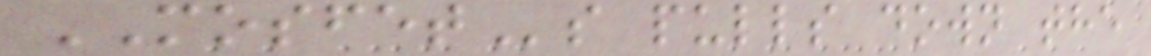MOSFETs pulls down the
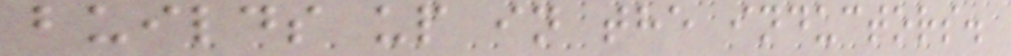builds up in the inductors.
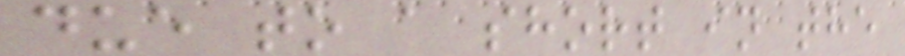due to a short in the
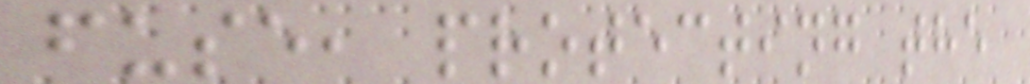fuse, protecting the
